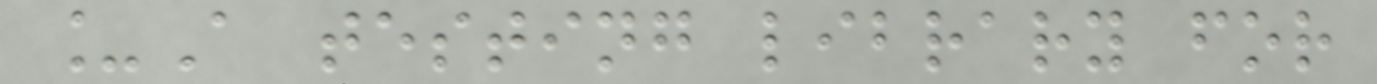_A testing library for
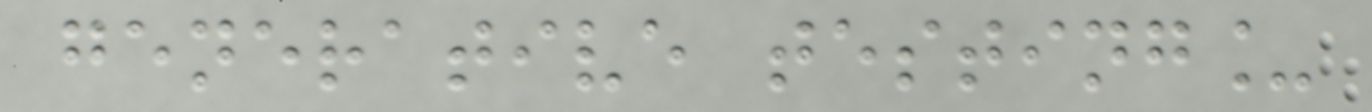generative testing_
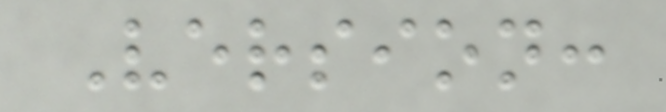Version:
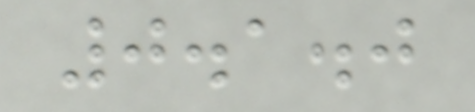0.1.0
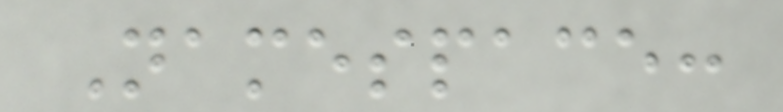Namespace:
